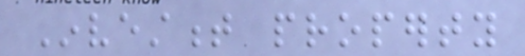Investment property
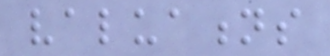valuations
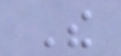The
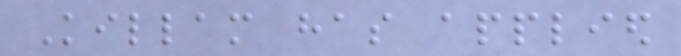Killam has applied
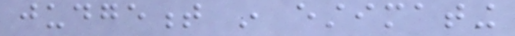judgement in estimating
